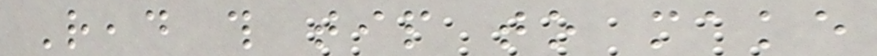Read this tip to make
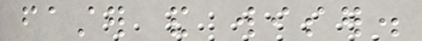faster and wiser.
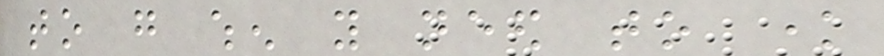to go when you need to know
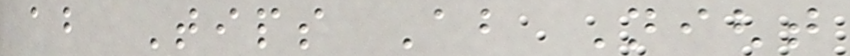about Tips About Night
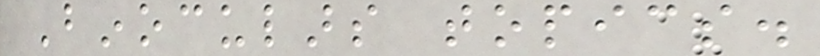Binoculars topics.
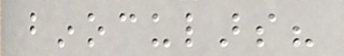binoculars?
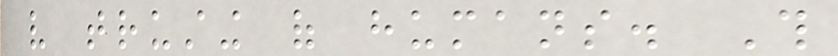very trusting of humans. This
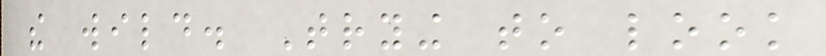the wild. Trying to look
